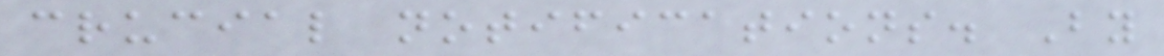crucial notifications. By
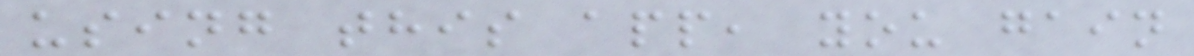using this app, you gain
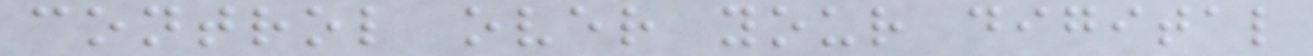control over your digital
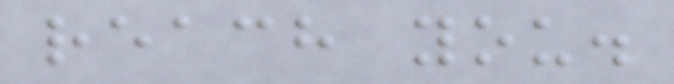reach you.
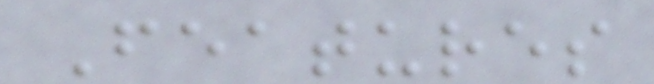Features
